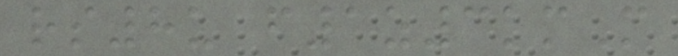rs8u f1z3kmM
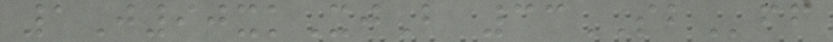1J90xkXjB 33SBff
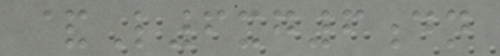&L6xg6dn
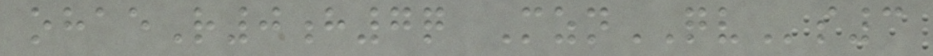ohaeR0h7q MznQVs3
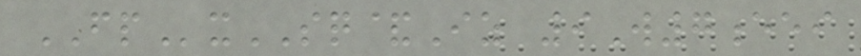FPxSQ&Iz 9W7eei
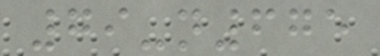79-n675
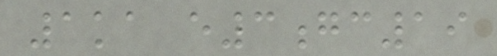1ka e3gc19
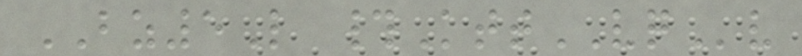BZ5L #KttVQv
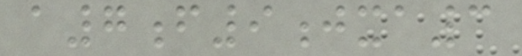a7f9jxa3
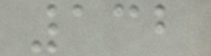132
